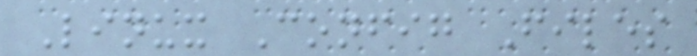Linux Config Files
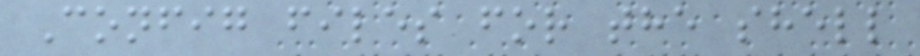Config files for the shell
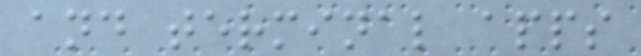and terminal apps
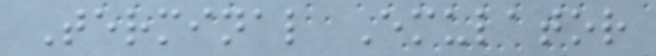Terminal Emulator
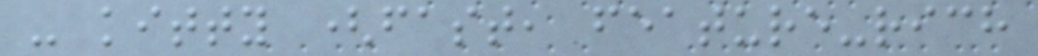- kitty (fast, feature-rich
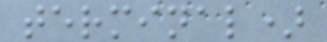terminal)
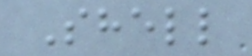Shell
